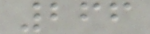266
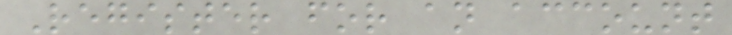Register for an account
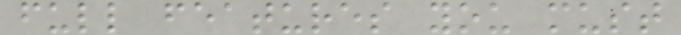full features you must
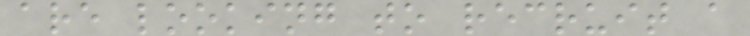are looking to recruit a
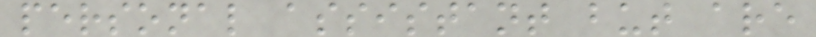personal assistant but are
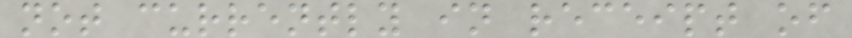not currently in receipt of
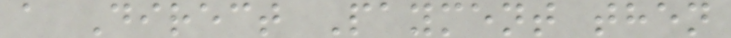a Direct Payment then
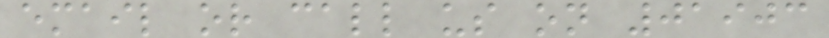email or call us on 01903
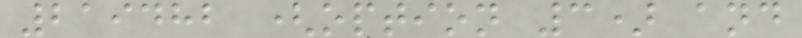219482 (option 3) and
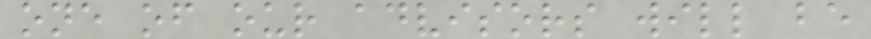one of our advisors will be
